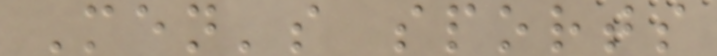Men's sports
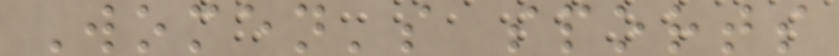Women's sports
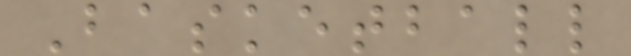Basketball
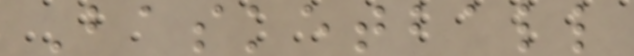Basketball
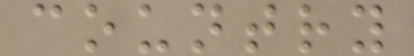country
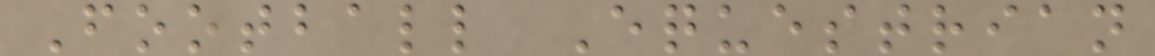Football Equestrian
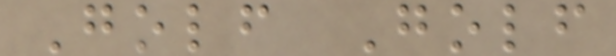Golf Golf
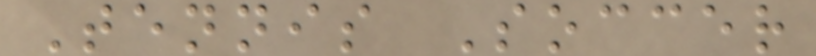Tennis Soccer
